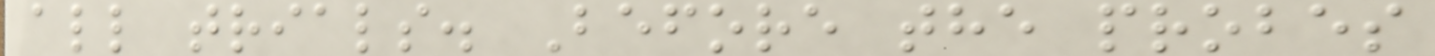all trials. Before the probes
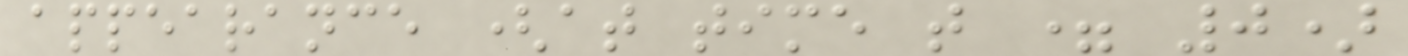appearance (at time t = 0)
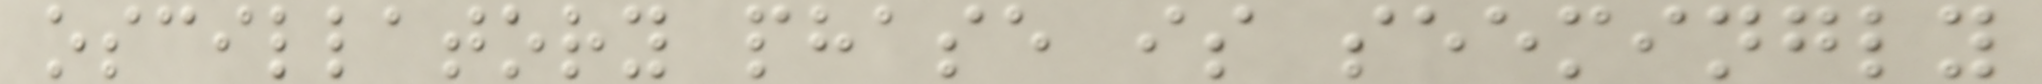oscillatory phase is seemingly
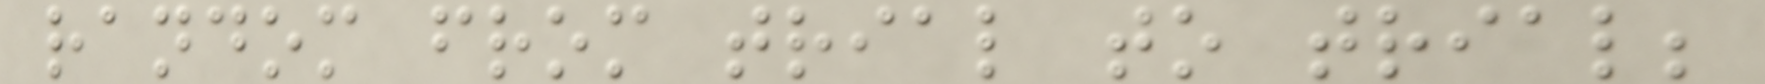random from trial to trial;
